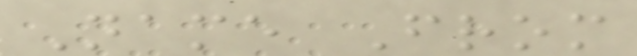Name From
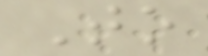To
